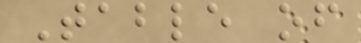Table of
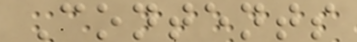Contents
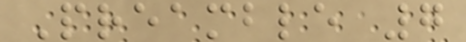Preamble 7
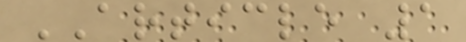ARTICLE 1
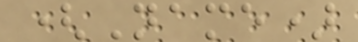(Name)
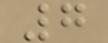7
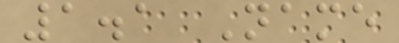1.1 Name
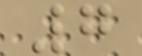7
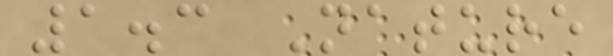1.3 Nature
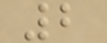2
